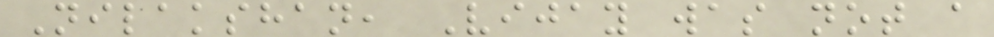Nilakshan, Vijay was not a
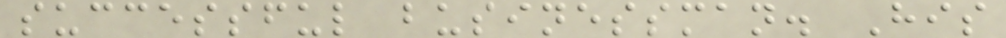successful businessman. His
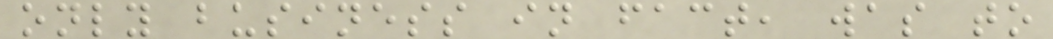only business in fact, was to
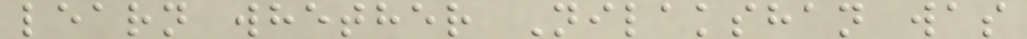learn whether Nilakshan was
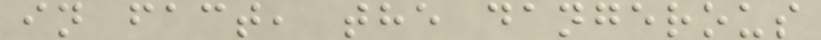in fact, the dangerous
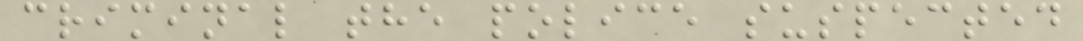criminal the police suspected
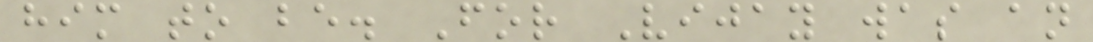him to be. For Vijay was an
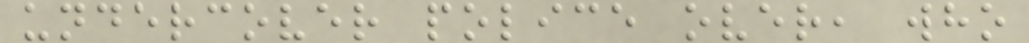undercover police over, who
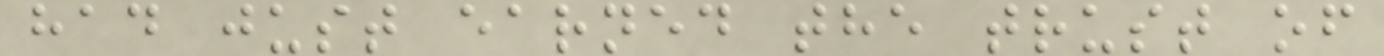had just earned the trust of
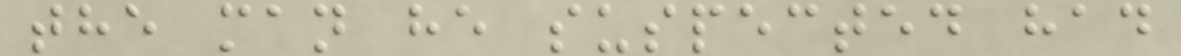the man he suspected had
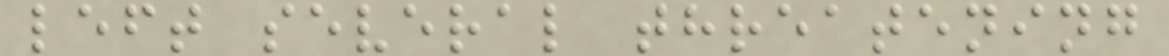left several threatening
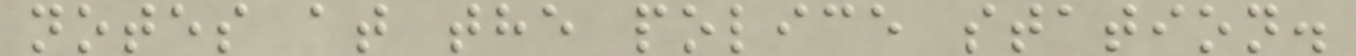notes at the police station.
